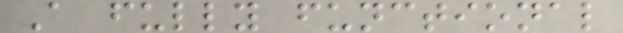A fully functional
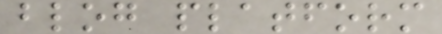blog platform
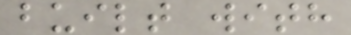built with
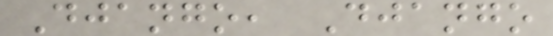Django, Django
